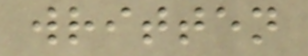written
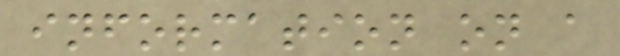information on a
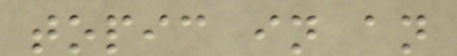topic in an
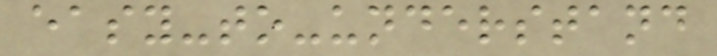easy-to-understand
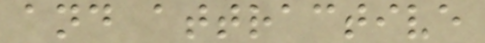and attractive
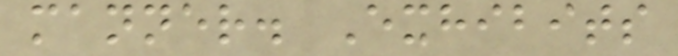manner. Exhibits
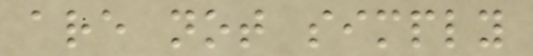are not simply
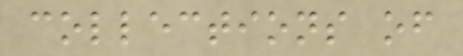collections of
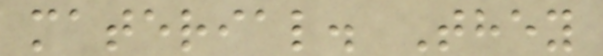material. They
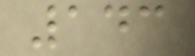143
